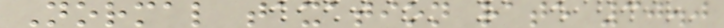Normal taxation rate 30.0
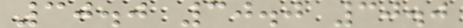30.0 30.0 30.0
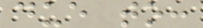due to:
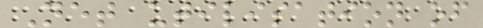Net utilisation of
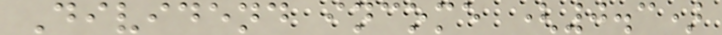Dividend income (0.3)
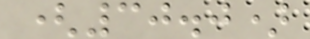(30.0)
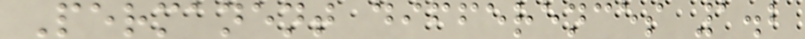Permanent differences 1.2
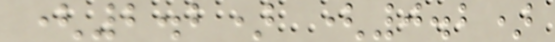(2.2) (0.2)
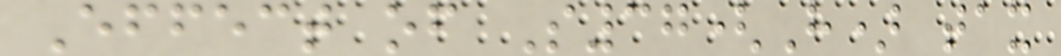Effect of S37(H) tax
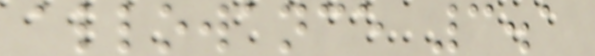allowance 3.1
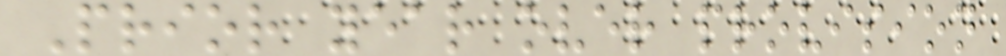Prior year over provision
